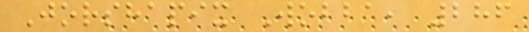Jorshapix Wobba, 286
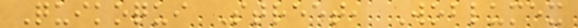Quikoqui Street, Woblumex
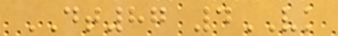DT87 4VK
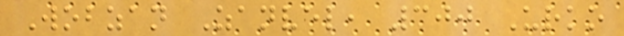Wobzan Zanvel, 300 Urko
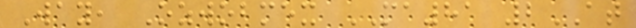Way, Ozwobmex MA81 2AT
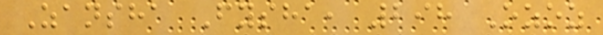Zansha Fysha, 298 Ozoz
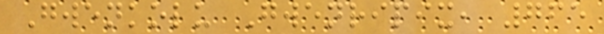Gwenkolu Gwenripix, 765
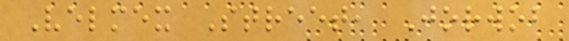Velmex Street, Jorwob
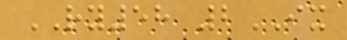RY58 2IX
